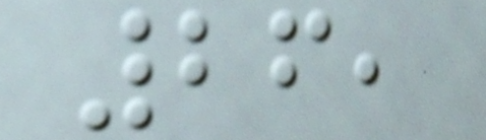26,
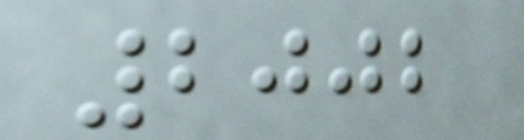2002
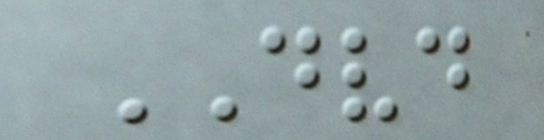DVD
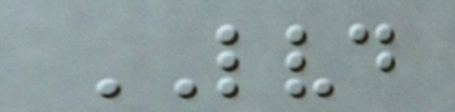LVD
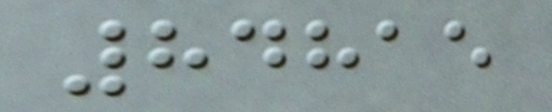84815
